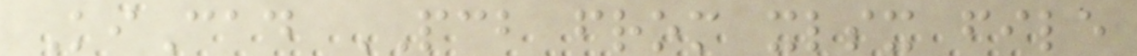KiCad PCB from xlsx file
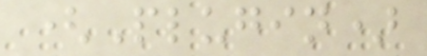(Plugin)
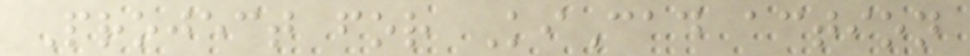Project for KiCad action
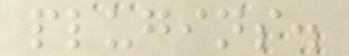plugins.
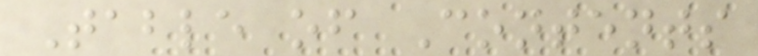Table of Contents
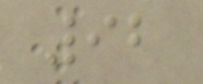92
